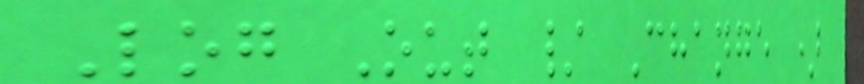Log Out / Change )
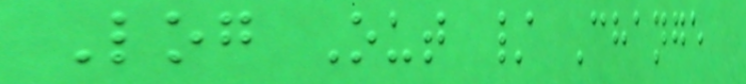Log Out / Change
